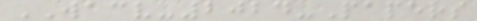WACV-2024-Papers
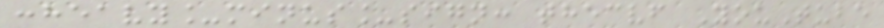:heavy_minus_sign: thecvf YouTube
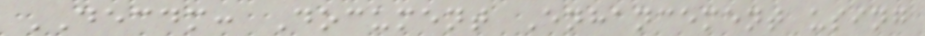DECDM: Document Enhancement using
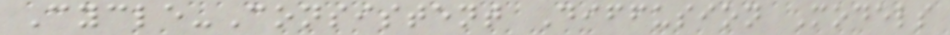Cycle-Consistent Diffusion Models
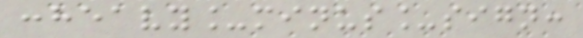:heavy_minus_sign:
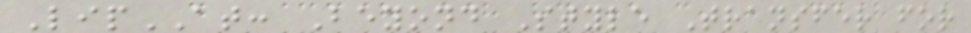LipAT: Beyond Style Transfer for
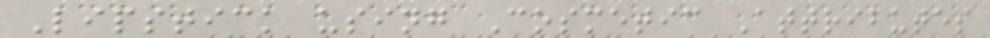Lipstick using Cosmetic Attributes
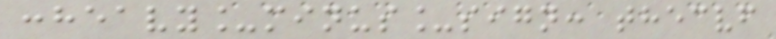:heavy_minus_sign: thecvf
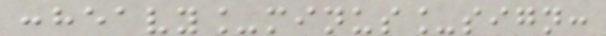:heavy_minus_sign:
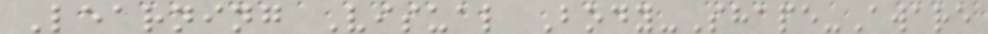Learning Visual Body-Shape-Aware
